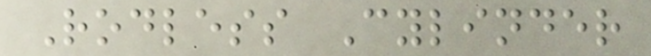Rodless Cylinder
